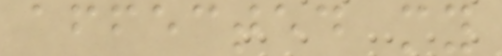affected my
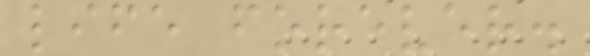life forever.
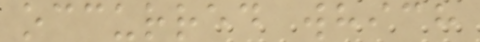occurred which
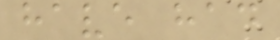have had
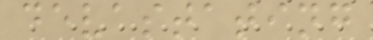devastating
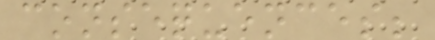consequences;
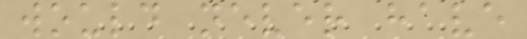would never have
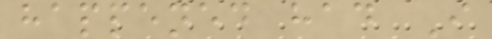happened had I
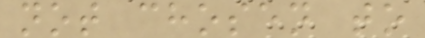not chosen to
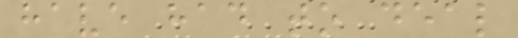have had to deal
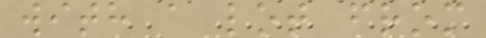with a lot from
